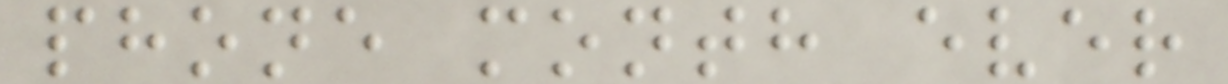phone month ever
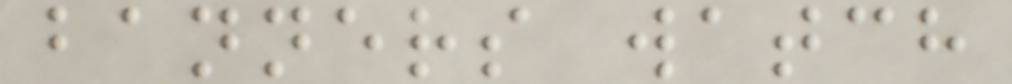banners watch
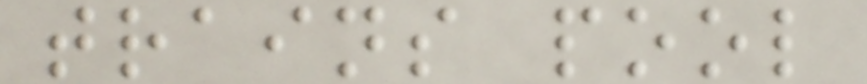trains pool
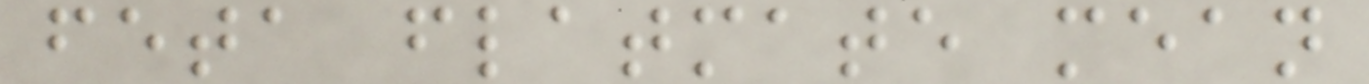feta flatmate mean
